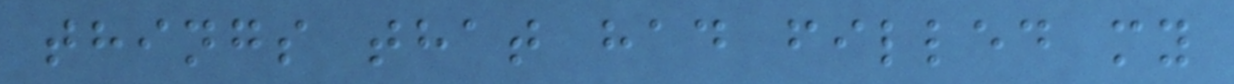things that had filled my
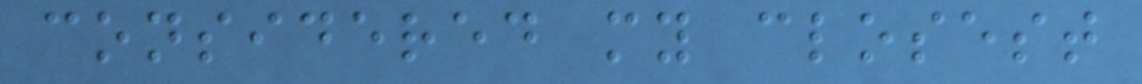considered my closest
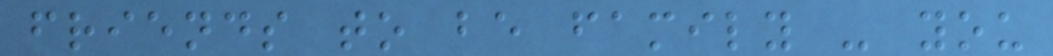friends to be family - you
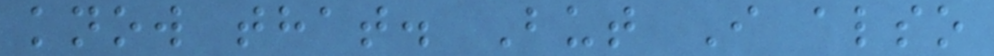know that. But I also
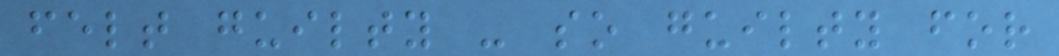felt guilty - so guilty for
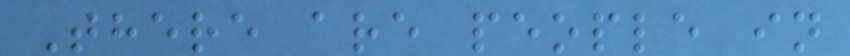There are people in
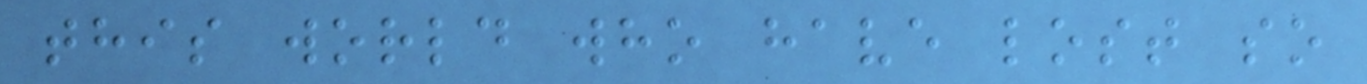this world who have lost so
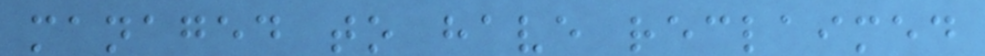managed to have reclaimed
